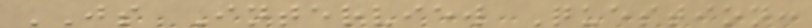JS Interview Question:
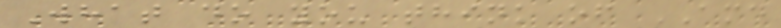What do you think of AMD
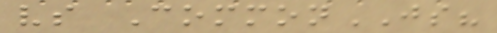vs CommonJS?
